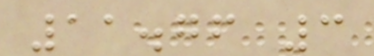11.76 3
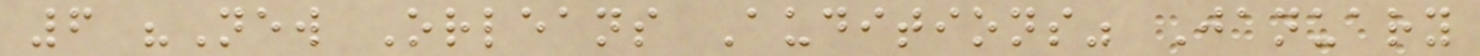6 "New Orleans Auditions" January
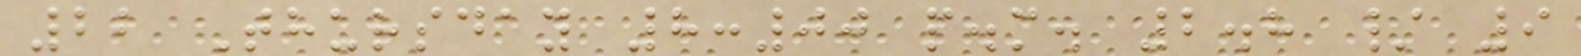22 Thursday 8:00 p.m. 2.8 / 9
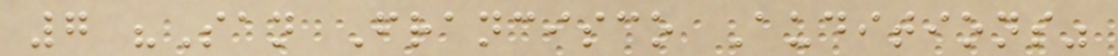7 "San Francisco Auditions"
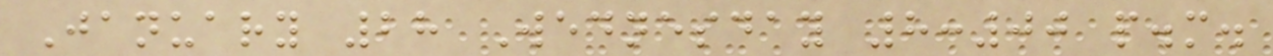January 28 Wednesday 8:00 p.m.
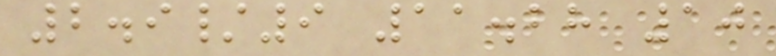2.9/9 11.28 10
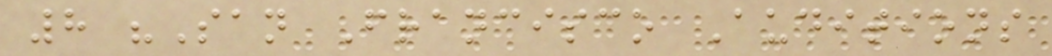8 "San Francisco Auditions
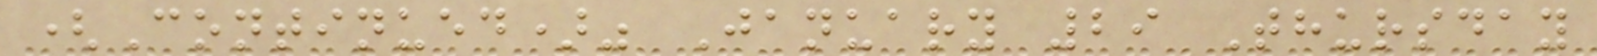(Continued)" January 29 Thursday
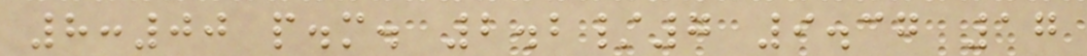8:00 p.m. 2.2/7 9.37 17
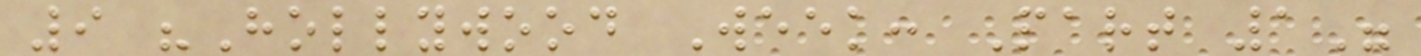9 "Hollywood Week: Part 1"
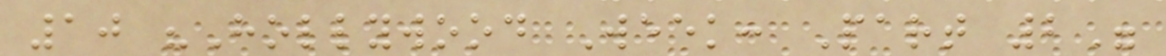10 "Hollywood Week: Part 2"
